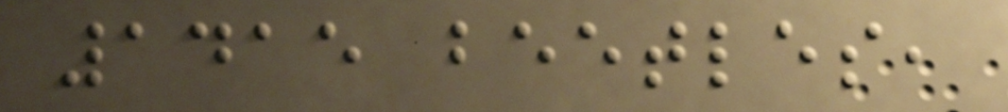1415 beetles,
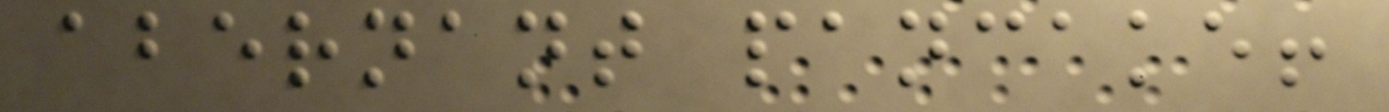abernant pancake!
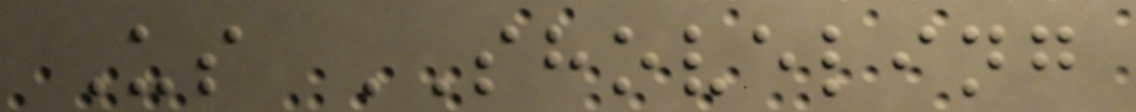Us SHOVELING
